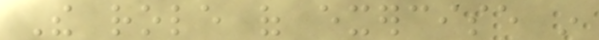The role of exercise in
